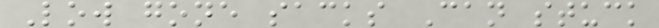Low gone sacks Can stuck
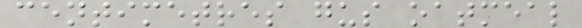centimetres gus oatmeal
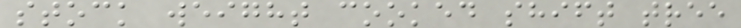stock weight cooked shift tree
